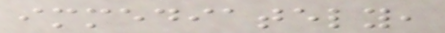immediately,
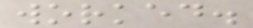worked.
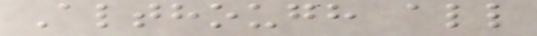Although all
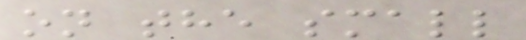on the small
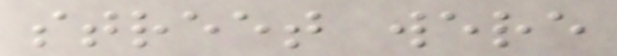street were
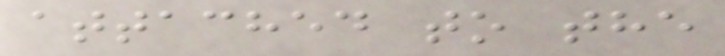attached to the
